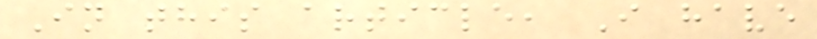In this article, I have
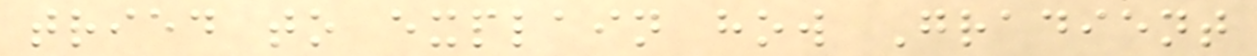tried to explain how Gradient
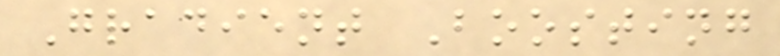Gradient Boosting
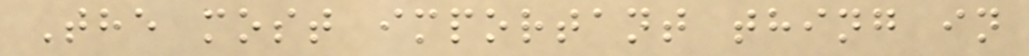The most important thing in
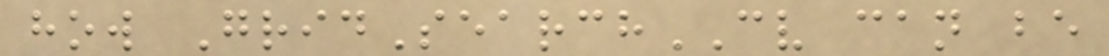how GridSearchCV can be
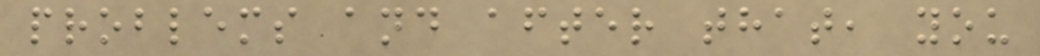problems and after that, you
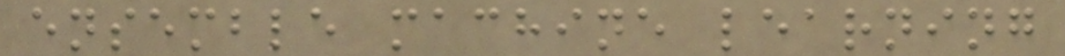ensemble machine learning
